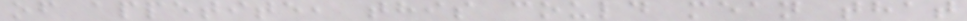of appetite, this could mean that
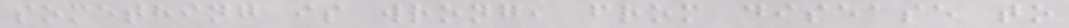something is wrong, from disease to
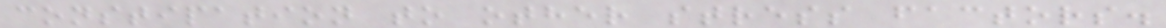constipation to other stress factors.
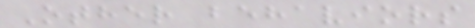Other behaviors
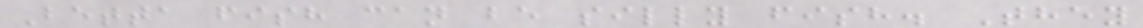Betta fish can be silly fish. They
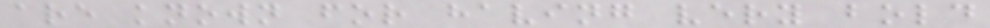are known for having very bold
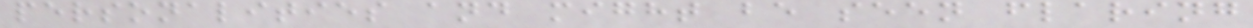personalities and might be seen flaring
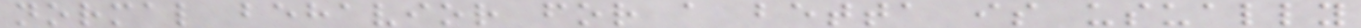normal behavior for a betta is usually
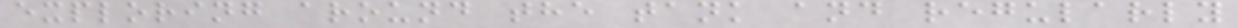exploring around the tank and regularly
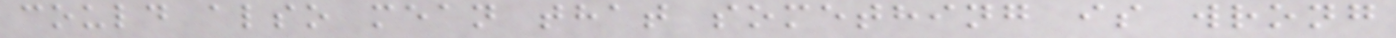could also mean that something is wrong
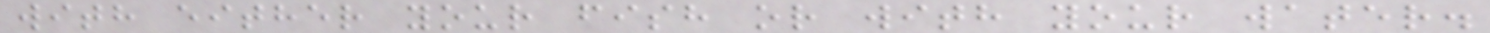with either your fish or with your water.
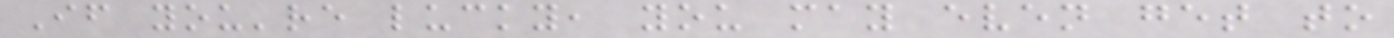If you're lucky, you may even get to
